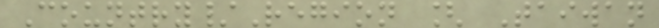Country/Region [ Taiwan
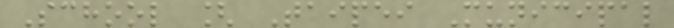School [ Taipei Municipal
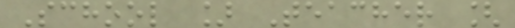School ] Teacher [
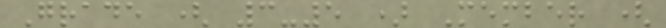Grade ( 3-5 ) Member (
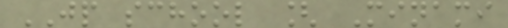JP school [ Minami
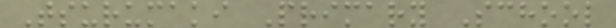Tsurumaki Primary School
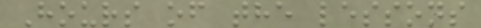Hours of the lessons
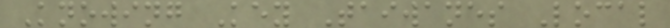Knowing Key Taiwanes Local
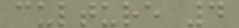culture 4
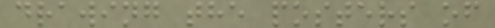drawing the posters of
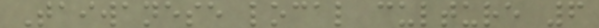Taiwanese local culture 6
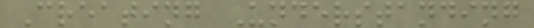Creating Understanding
